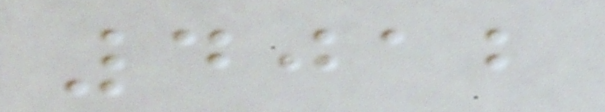4012
